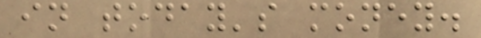in today's money.
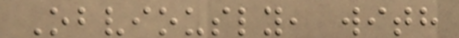Obviously, with
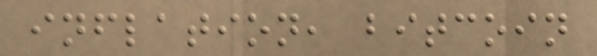inflation, bitcoin
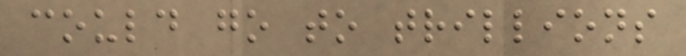could go to trillions
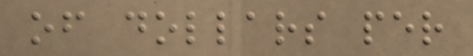of dollars per
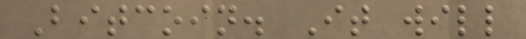Bitcoin. It will
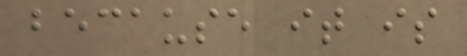because it is
